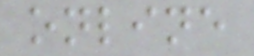online
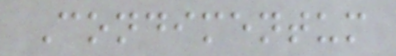Condimentum
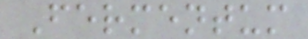Fermentum
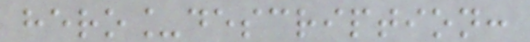hero_description:
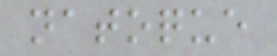natoque
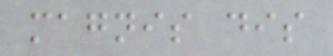magnis dis
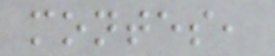montes,
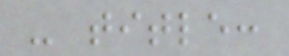- title:
